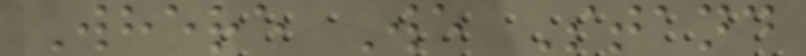Where We Stand
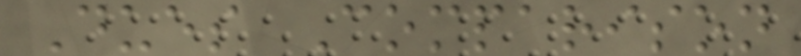Dues Comparison
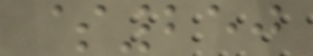$250
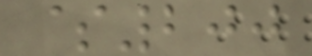$200
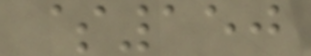$150
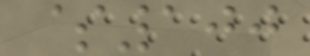$100
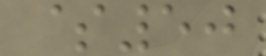$50
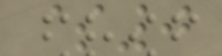$0
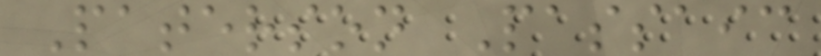Paterson Passaic
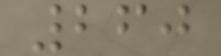260
